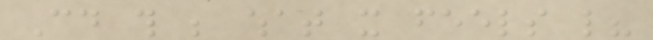Could this be what it feels like?
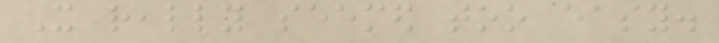It really seemed too easy.
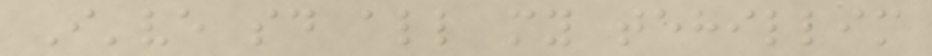I've said all my tehillim
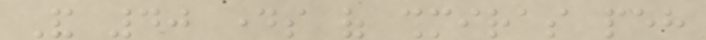And 40 days of shmiras peh
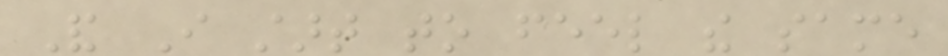And I start to feel the same
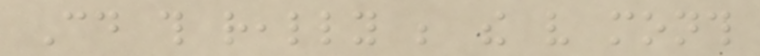Could this really be the very month
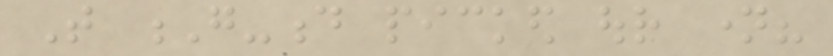That G-d picked our name?
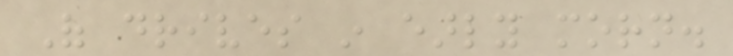Of drives in early morn.
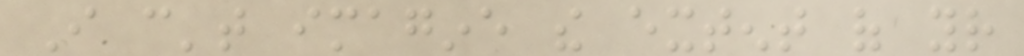I can't imagine the extent of your
